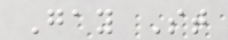Gay St
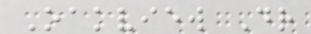Oakview Dr
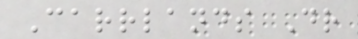Carrlands Dr
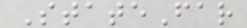StateFar
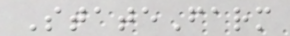StateFarm
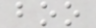boo
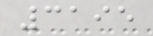3195
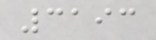3193
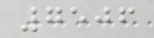7506
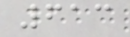613
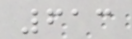613
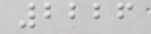2226
